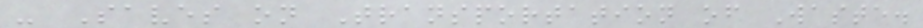- Saves on Transportation of Waste.
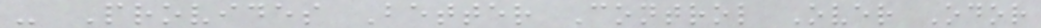- Provides Better Control Over Odor
